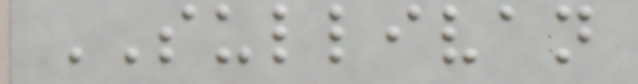SULLIVAN
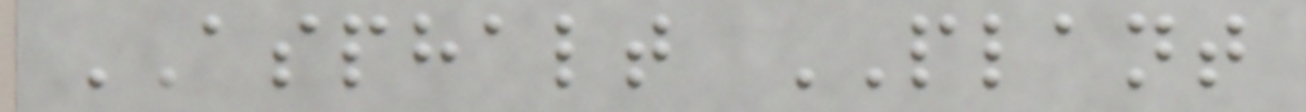ASPHALT PLANT
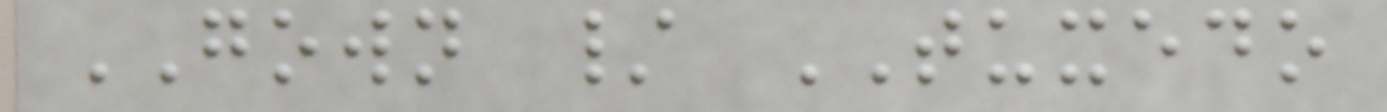GOWN / TUXEDO
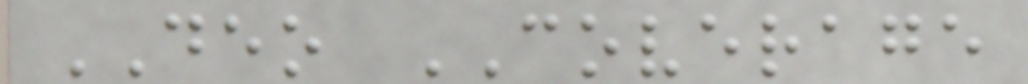DEO COVERAGE
